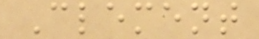Clement
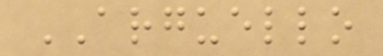ARGUELLO
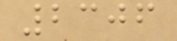2306
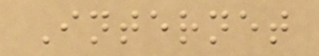Internet
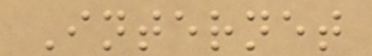Internet
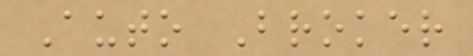Auto Broker
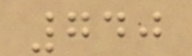740
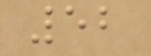52
